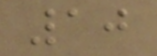10
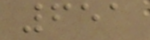651
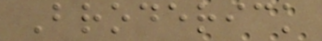Broderick
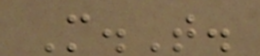M.T.
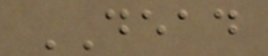DEAD
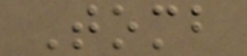Tomb
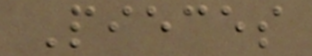Pieces
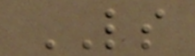LS
